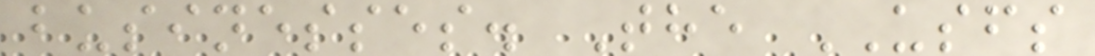businesses. The USFS
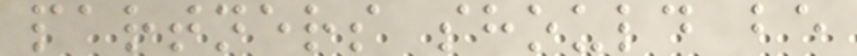partners should be
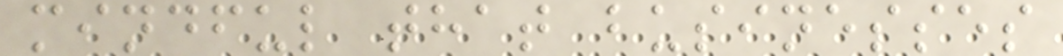mindful that businesses
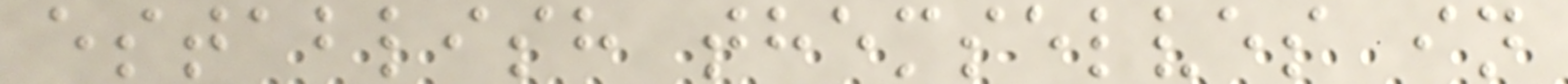establish themselves in
